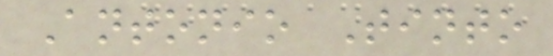Antonio Tinto
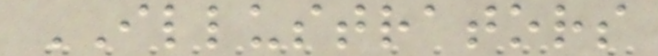ILLUSTRATORS
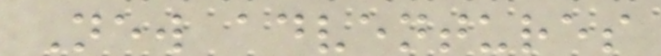New adventures
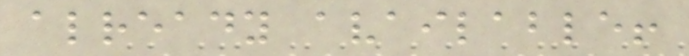already available!
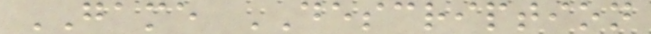GAME DESCRIPTION
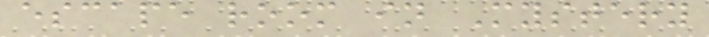escape room in Mystery
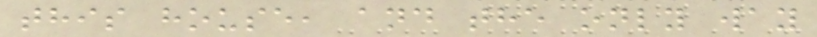this house, and the only way
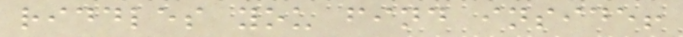riddles you find inside!
